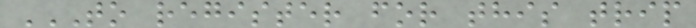TO REGISTER FOR THIS TRIP
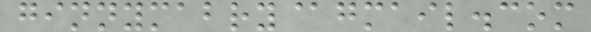ginnymabry@gmail.com
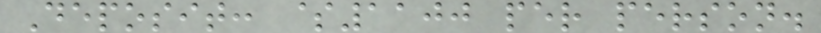Deposit: $1100 per person.
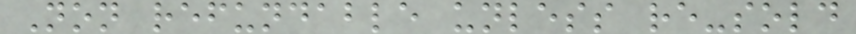Non refundable unless re-sold
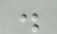.
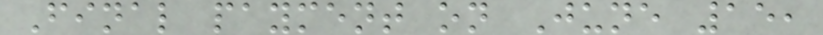Final payment on June 15,
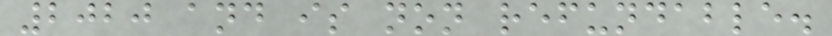2020 and is non refundable.
